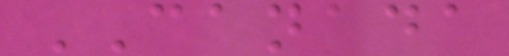CANADA
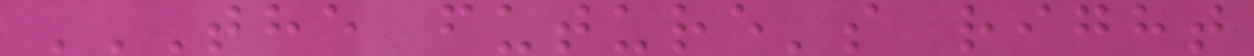THE FUTURE'S RIGHT
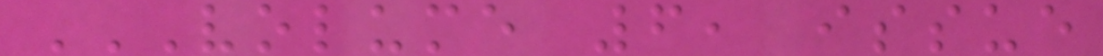VOLUME 6, ISSUE
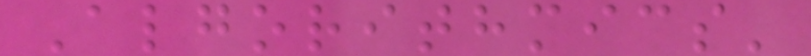Algorithmics'
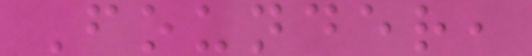Founder,
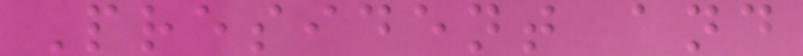President and
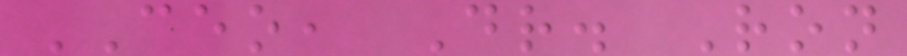CEO, Dr. Ron
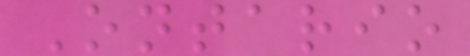Ontario
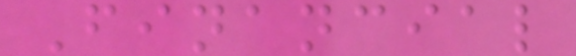Financial
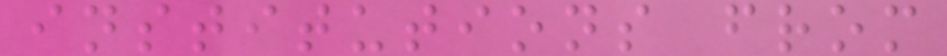institutions from
